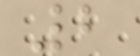2
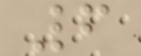6
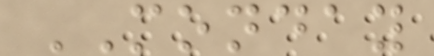MONDAY
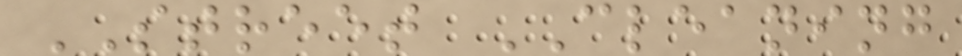STREET CLEANING
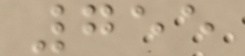755
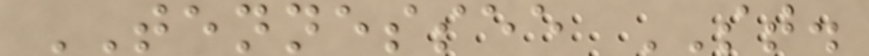TENNESSEE ST.
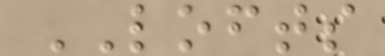LOFTS
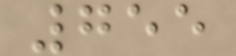755
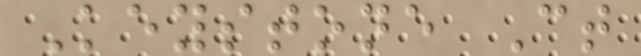Keystone Ct
